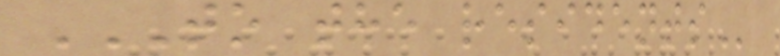TO THE RESIDENTS
